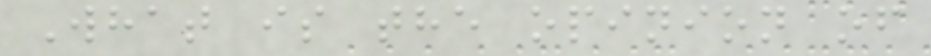What is the opinion of
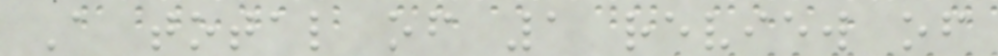A total of 1 review of
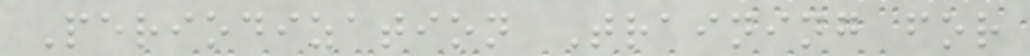Periodization Training for
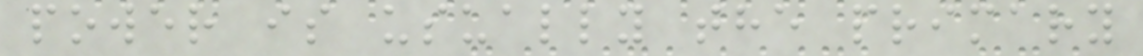power is usually the primary
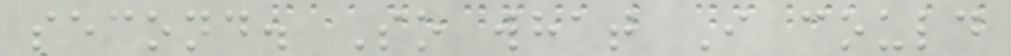second. So what I could
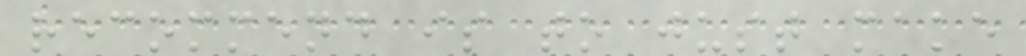recommend is to just make
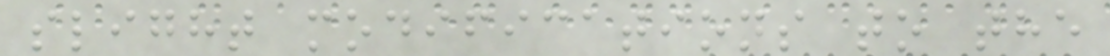slight modifications to the
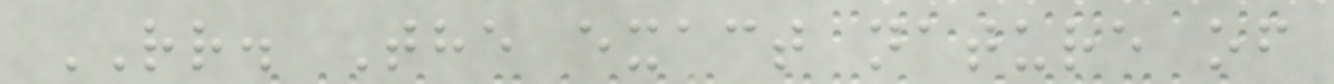RR. The exact nature of
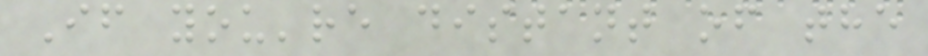If you're distant of the
